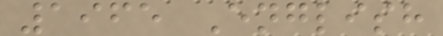1965 English
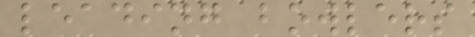leading bowlers
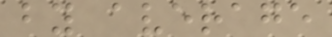by average
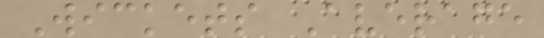Wickets Average
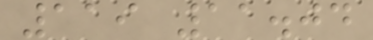119 11.04
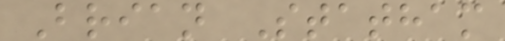Brian Statham
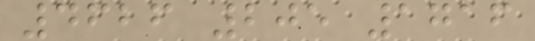4626 205 1716
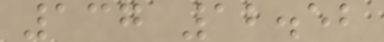137 12.52
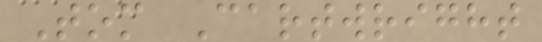Tom Cartwright
